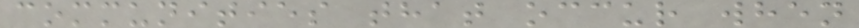communities that occur when
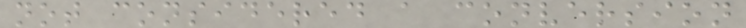not considered a conversion
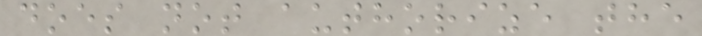does not authorize the
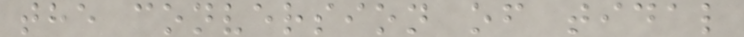the conversion of tidal
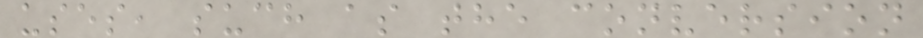uses, such as the conversion
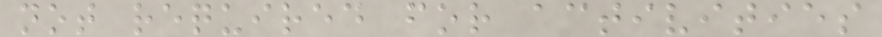not required for activities
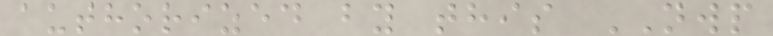authorized by this NWP
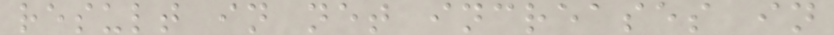result in net increases in
